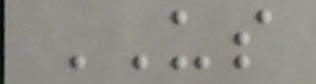US
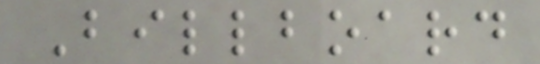Billboard
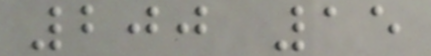200 15
